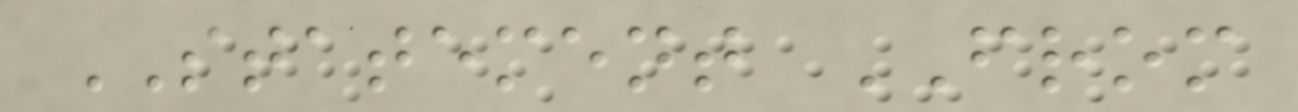STATEMENT FROM
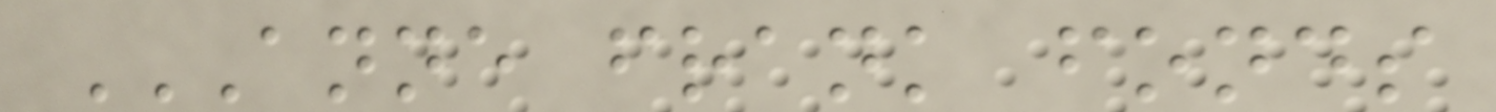ANNE FRANK FONDS
